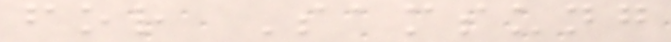for Samsung
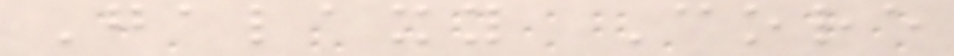Galaxy Core
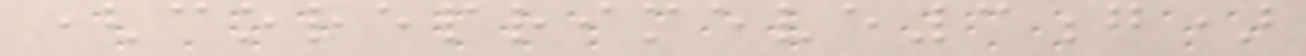(coreprimeve3g)
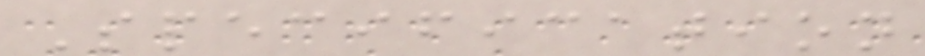Specification
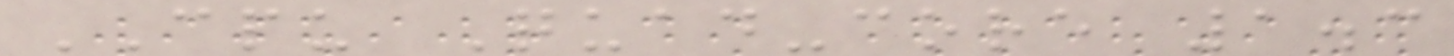CPU Quad-core 1.3
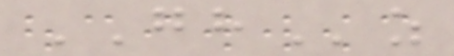GHz
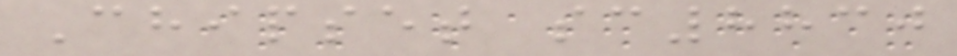Chipset sc8830
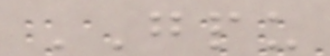GPU
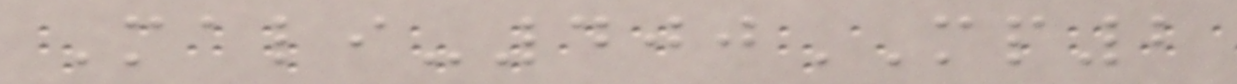Mali-400MP2
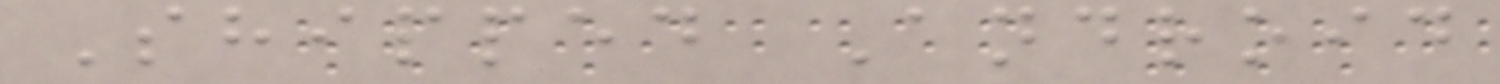Shipped Android
